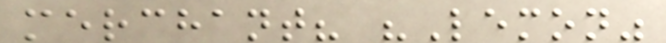merchant? "Lemon"
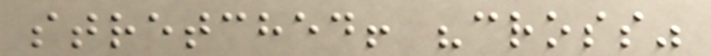stretched! "cross"
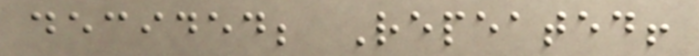decided; Repeated!
